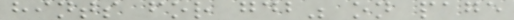hints for gdb" on page
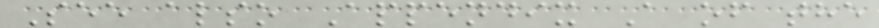See also Appendix A of the
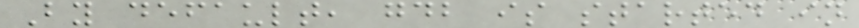By default, gdb is started in
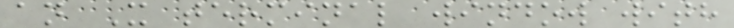an X terminal window with
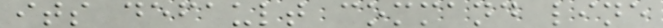its default command line
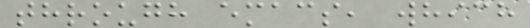through emacs, which
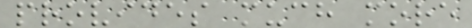provides much more
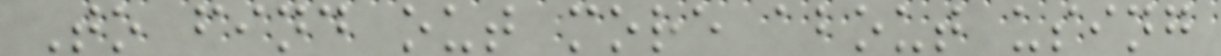To find out more about using
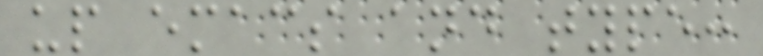up emacs and type:
